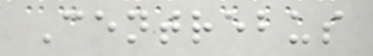Centrebus
